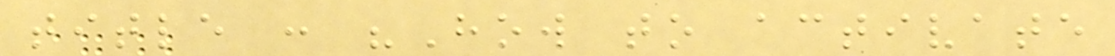title : "How to activate
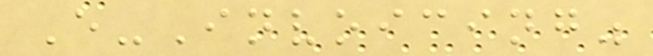E-Invoicing"
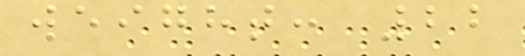weight: 22
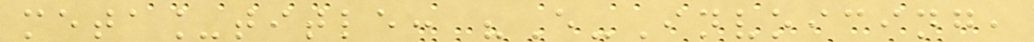meta_title: "E-Invoicing,
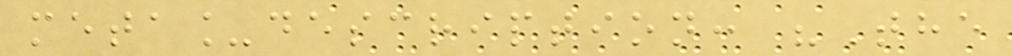meta_description: "The
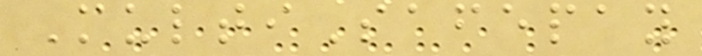MultiSafepay
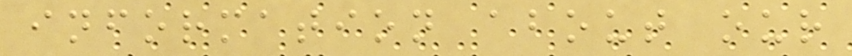information about our
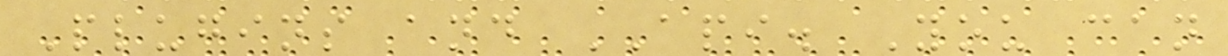Plugins and API. You can
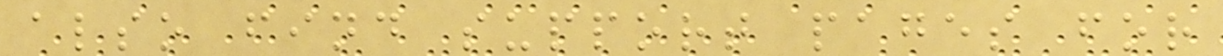also find support pages for
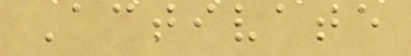Activate
